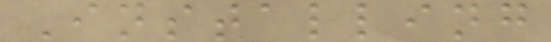Installing
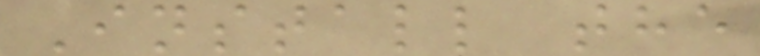Install the
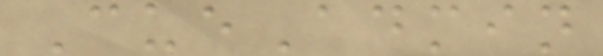CueAdmin
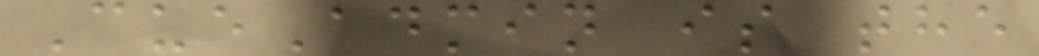CueAdmin is the
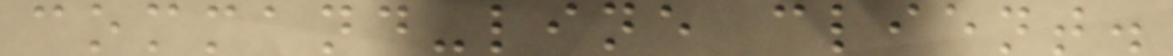command-line client.
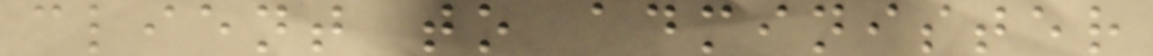client to administer
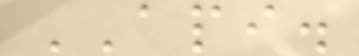API.
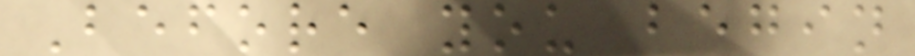Before you begin
